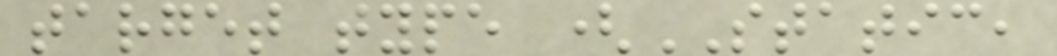target type (STATIC,
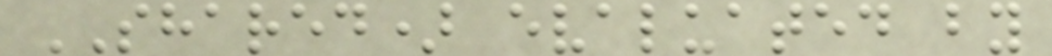SHARED) evaluated by
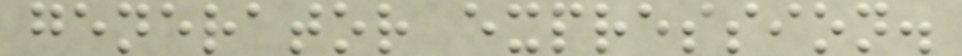generator expression.
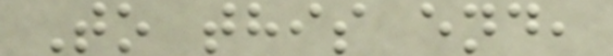To this end,
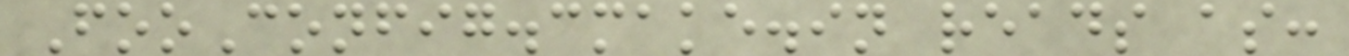FooConfig.cmake.in reads as:
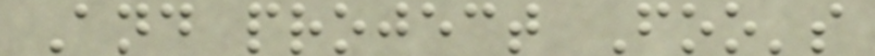And project Foo's
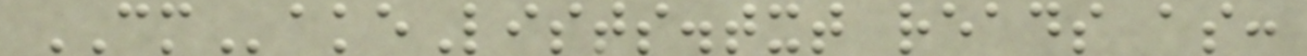CMakeLists.txt reads as:
